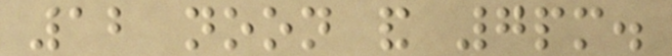12 noon and 7pm.
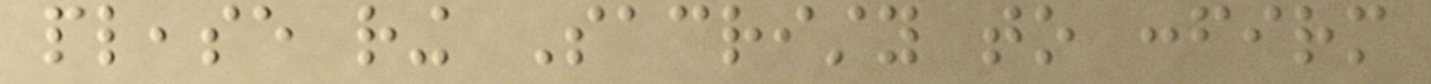please ring Sacristy to confirm
